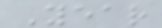Year
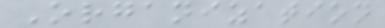Organization
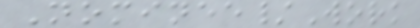Nominee/Work
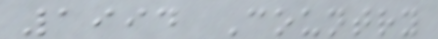1994 Country
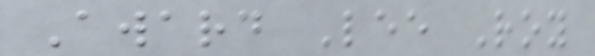Award Lee Roy
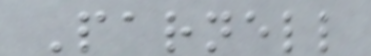Parnell
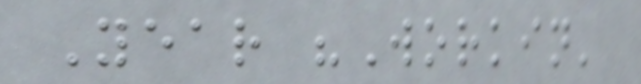Year "Workin'
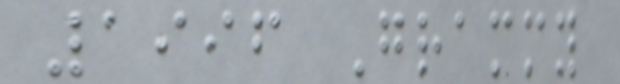1996 Grammy
